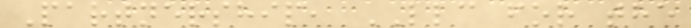Partnership, LLC for the
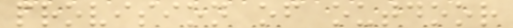provision of outdoor
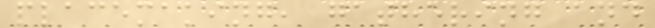placemaking, gathering and
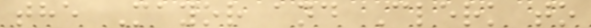the Mayor and Clerk to
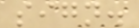sign.
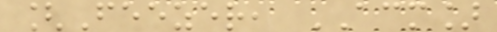[Feezer, ACM]
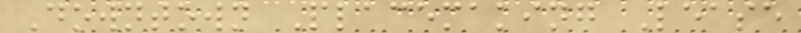Downtown Placemaking Lease
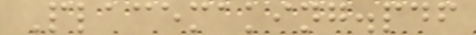Placemaking.pdf
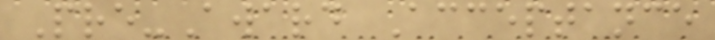Pre-Award Acceptance
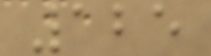125
